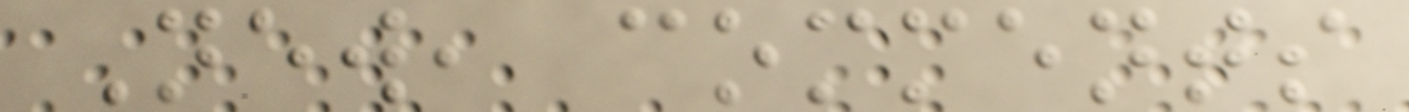New, comments
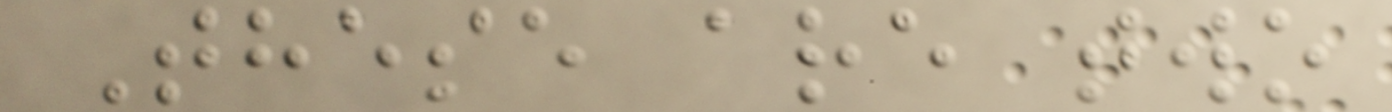These are two
